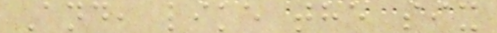And, like the six
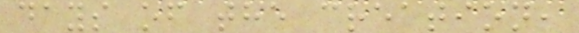days of the creation,
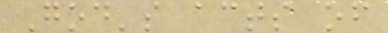God's acts of
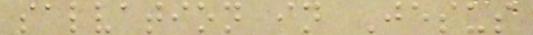salvation in Jesus
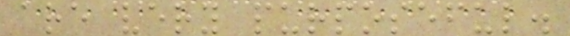are very purposeful.
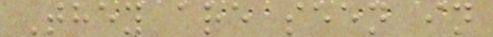They are seen in
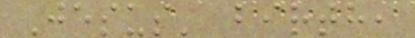Jesus' birth,
